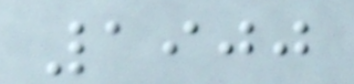1900
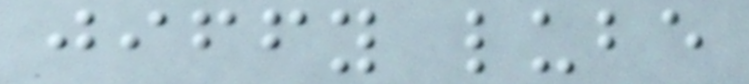jiffy lube
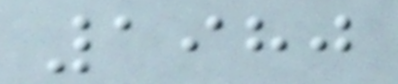1980
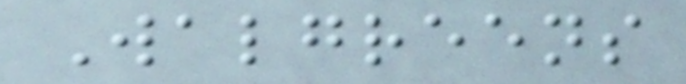Walgreens
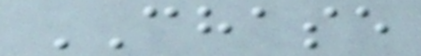CHASE
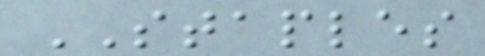STAPLES
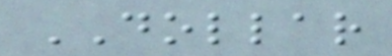DOLLAR
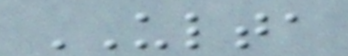ULTA
